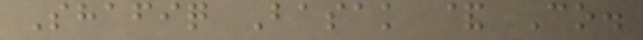Shafiq Basak & Co.
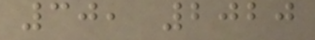30, 2020
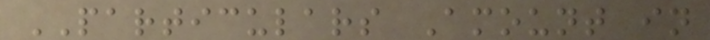PARTICULARS Amount in
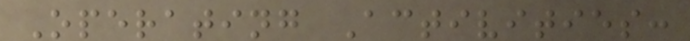Operating Activities:
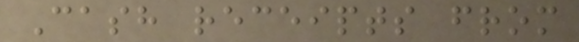Cash receipts from
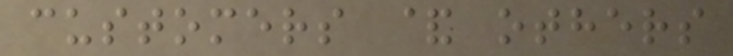customers & others
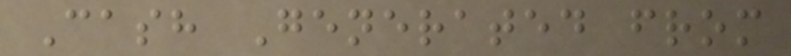Cash Generated from
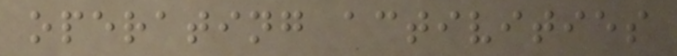operating activities
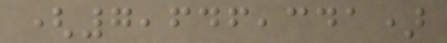(7,646,341)
